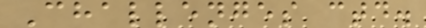Challenges ctd.
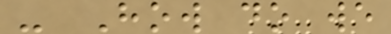- How do we
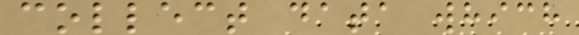collect data which
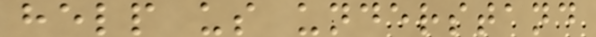help us understand
